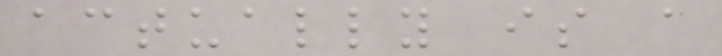actually is a
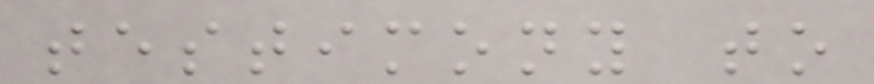testimony to
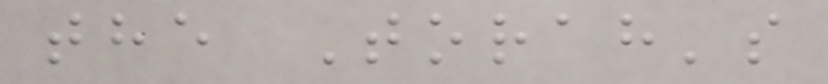the Torah's
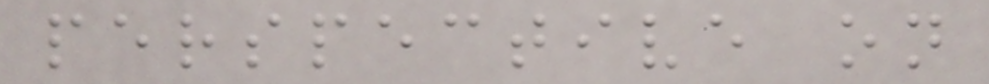perspective on
